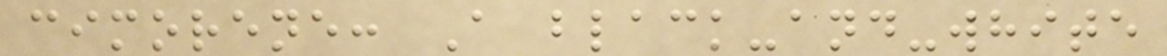cimorene: A black-and-white
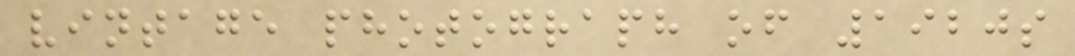vintage photograph of 1920s
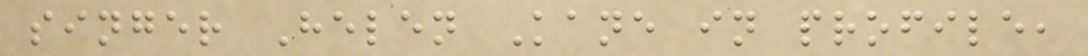singer Helen Kane in profile,
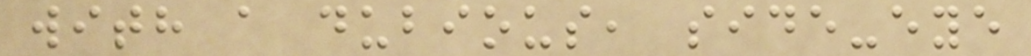with a dubious, side-eye
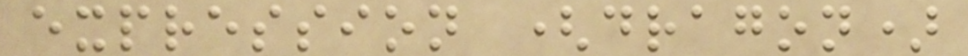expression (dragon)
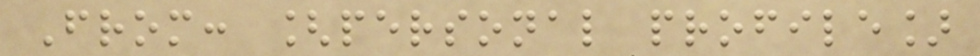From: [personal profile]
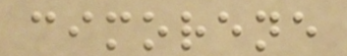cimorene
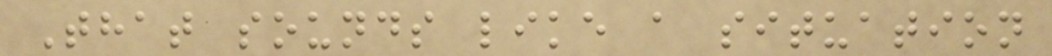That sounds like a situation
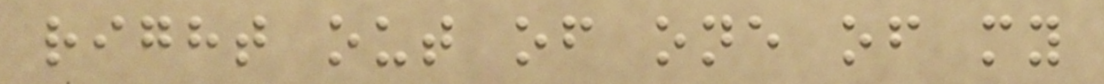right out of one of my
